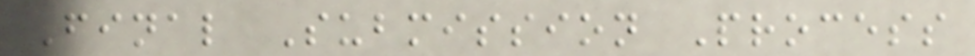Final Submission Process
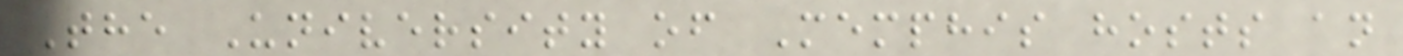The University of Memphis hosts an
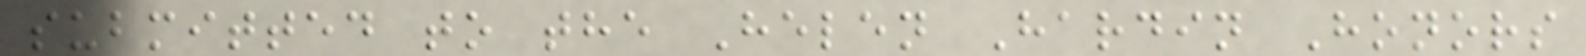submitted to the Helen Hardin Honors
